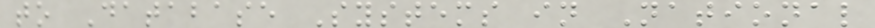to Database Systems in National
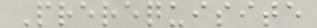Prerequisite
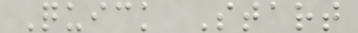Quick Start
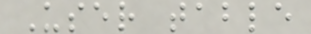User table
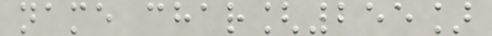name char[255]
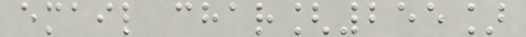email char[255]
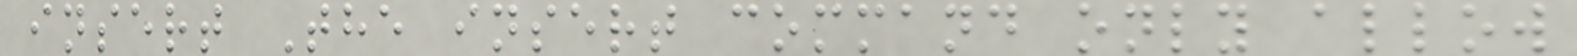insert The insert command only allow
